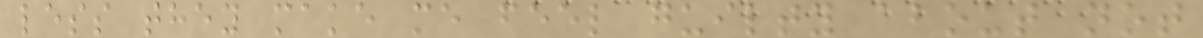less they make me feel guilty about not
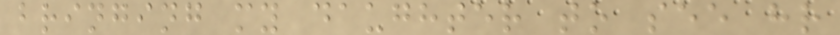bringing my daughter to see hr
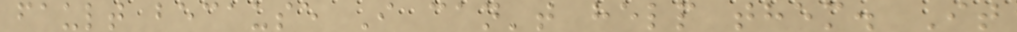fault because I can't help them. It
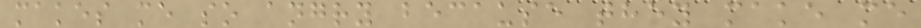makes me so angry because they make me
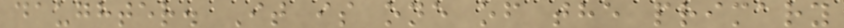daughter. It is one of the primary
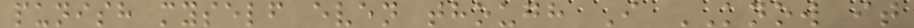punish myself even though I KNOW it
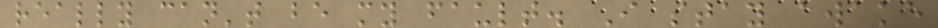really can't be my fault. I stay awake
